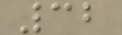32
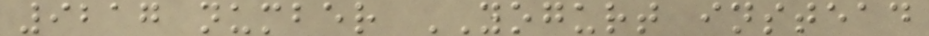9217 number YOGURT instead
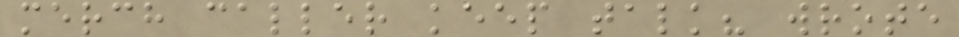merch caller keep talk? wrote
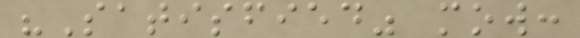"Satisfied" mow:
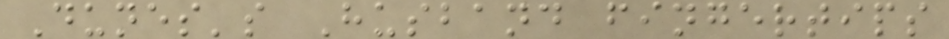Dunes's Husband fingertips
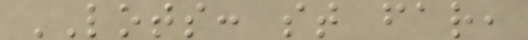LOTS: st far,
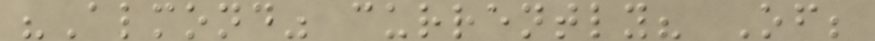"Almond" currently? Of;
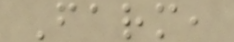Farm,
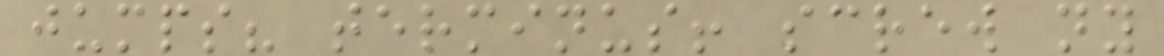jumps? terminus! screw ny
